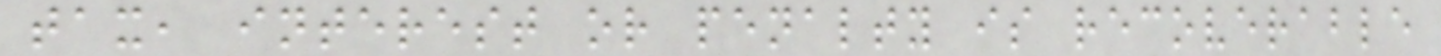tax, interest or penalty is recoverable
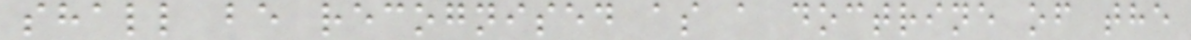shall be recognised as a doctrine of the
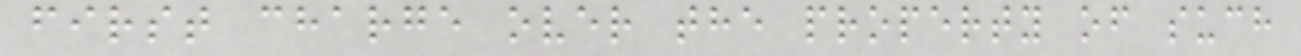first charge over the property of such
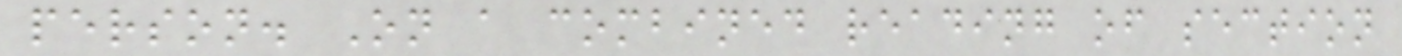person. On a combined reading of section
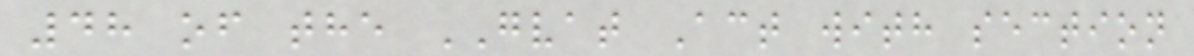48 of the GVAT Act with section
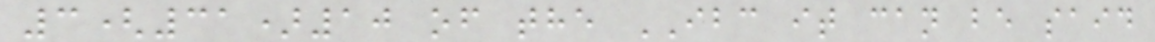3(31)10 of the IBC it can be said
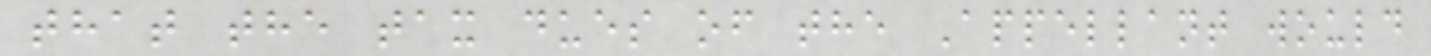that the tax dues of the Appellant would
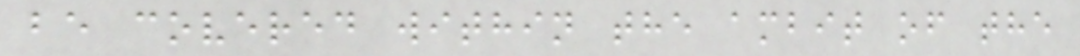be covered within the ambit of the
